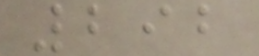292
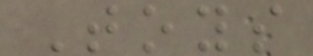Toys
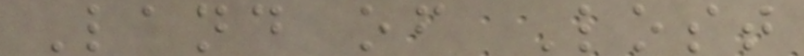Land of Lost
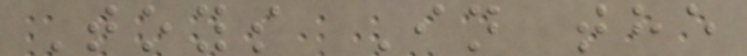Toys In the
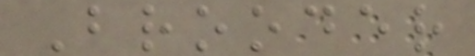Brooder
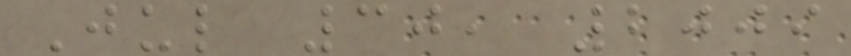Jul 30, 2009
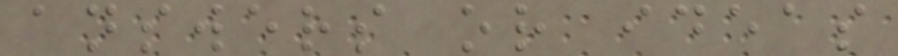answers or ideas
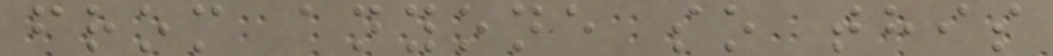from anyone so this
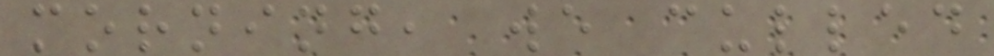morning, we culled
